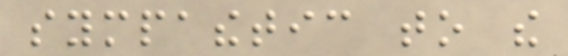sympathetic to the
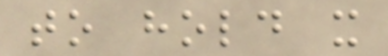to hold it
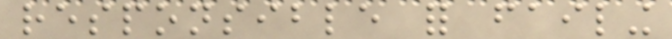responsible for failing
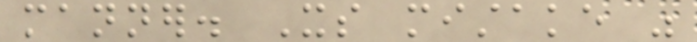manner. Its mistake was
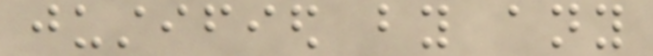justified by any
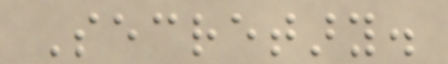Secretary.
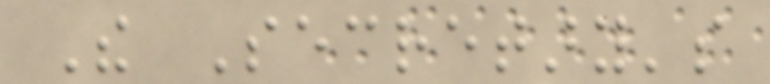The Secretary's
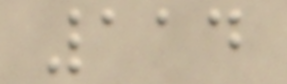114
